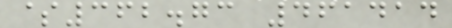$362.73 461414
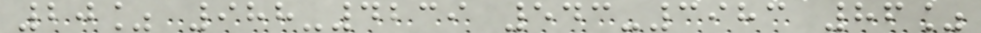20% 988-4239 543-3983 86%
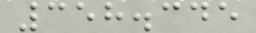358.345
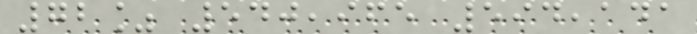72% 540,965 594,141
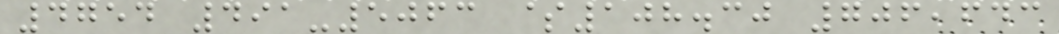4754 491-5063 $108.30 706,643
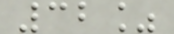32%
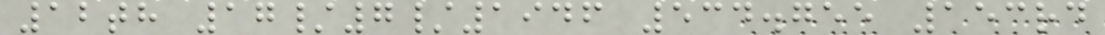12th 17/7/1946 534.755 153rd
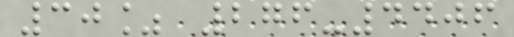30% 276-4406
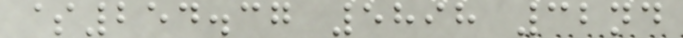$254.37 5898 32nd
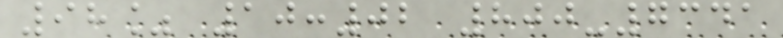98% 10:02 800-7341
